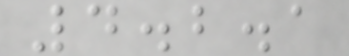4.2.1
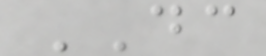DC
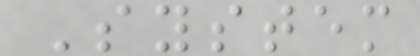System
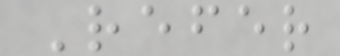Refer
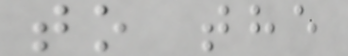to the
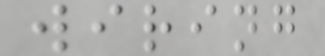wiring
